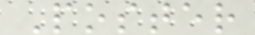Poster
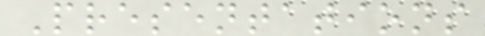Presentations
